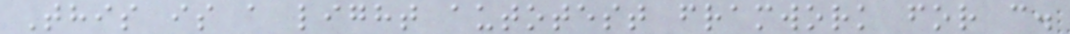This is a light autotest framwork for c.
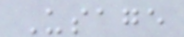Usage
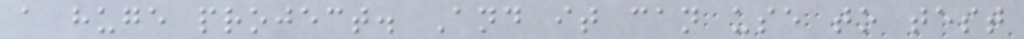a huge project. And it can use to test
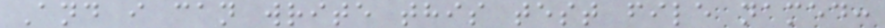And i can write this test file named:
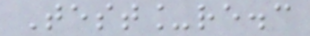Test_re.c
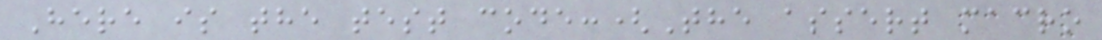Here is the test code:(The assert macro
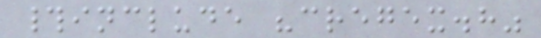#include "cregex.h"
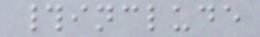#include
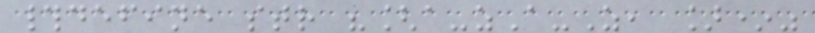#define str "[a-zA-Z, ]*"
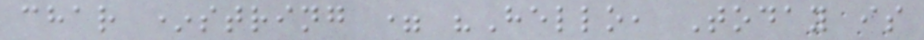char *string = "Hello, Today is
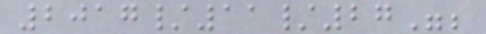2017/11/27";
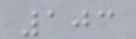103
